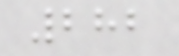282
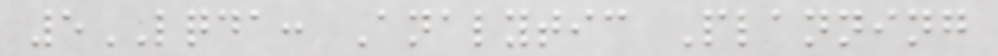5LQDA: Analytic Planning
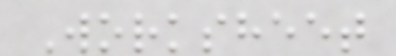Worksheet
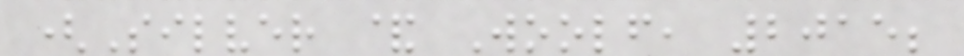(Silver & Woolf, 2015;
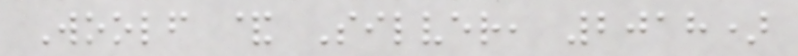Woolf & Silver, 2018)
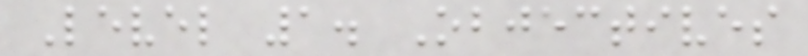Level 1. Objectives
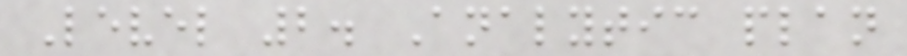Level 2. Analytic plan
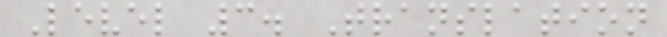Level 3. Translation
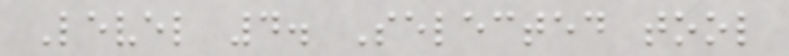Level 4. Selected tool
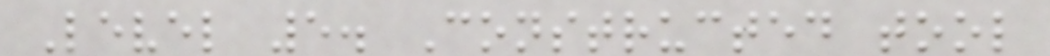Level 5. Constructed tool
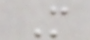M
